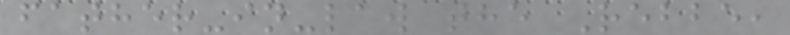father-in-law the Rebbe,
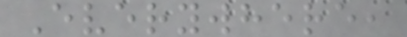Everywhere,
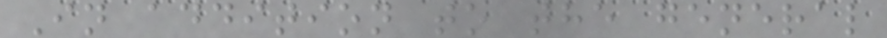In addition to the general
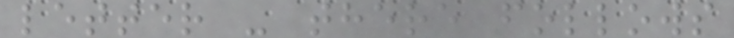letter - there follows
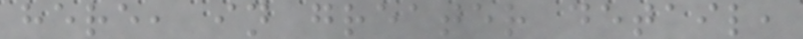here, in greater detail,
